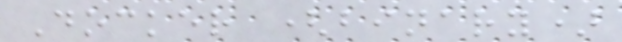Docker (binary)
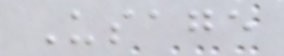Usage
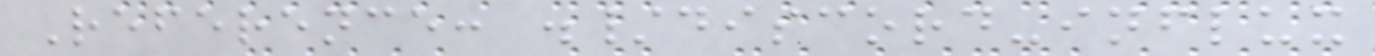Reference: ./discord-influx
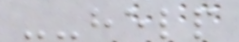--help
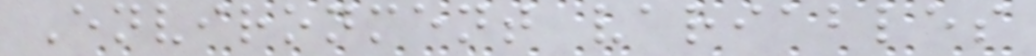Environment variables
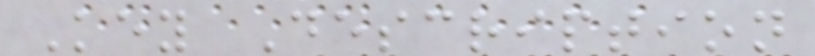Key Description
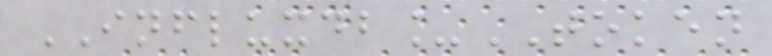INFLUXDB_TOKEN
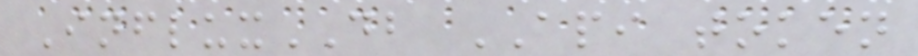InfluxDB API token
